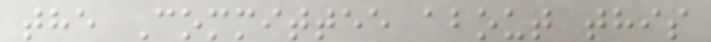the Committee about this
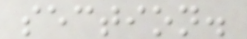section.
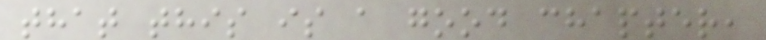that this is a good chapter,
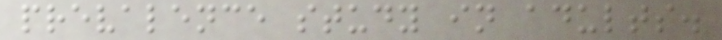prevalence study in adults.
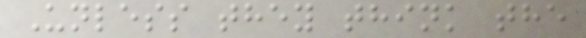Unless they think the
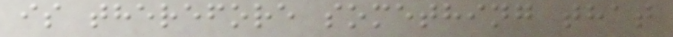is therefore something that
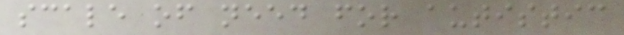scale of need for autistic
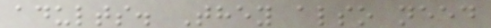adults. They also need
